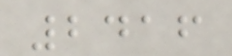2416
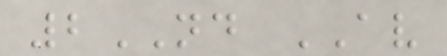2ND AV
